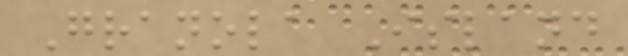Granola Island
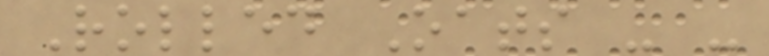Rolled Oats - -
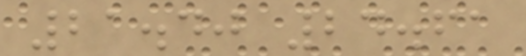21.40 24.61
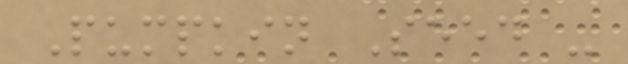Pumpkin Seed -
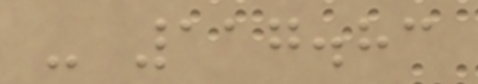- 117.83
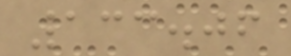133.06
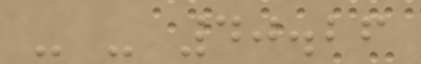- - 40.26
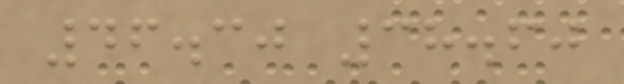46.30 38.60
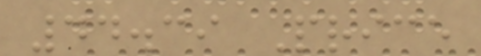44.39 Price
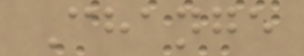Change
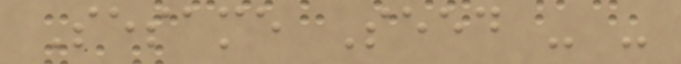Sesame Seed - -
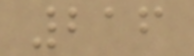216
